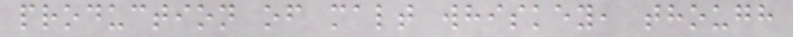production of malt whiskey, though
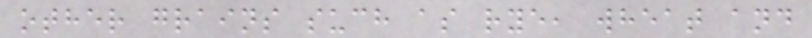other grains such as rye, wheat and
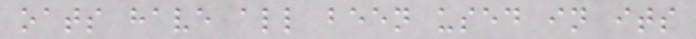oats have all been used in its
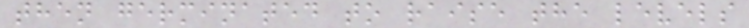then germinated to raise the levels
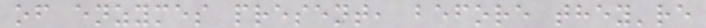of enzymes present, before they're
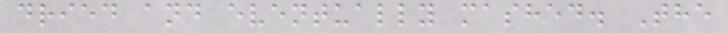dried and eventually mashed. The
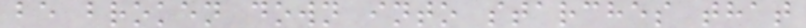be broken down into starches that
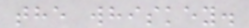the whiskey.
